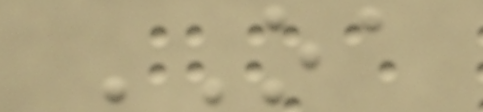OA
